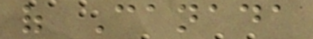of Canada
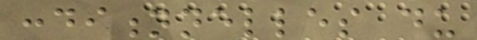conditionnelles du
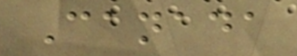Canada
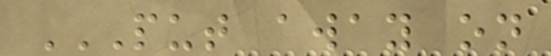PUT AWAY ON
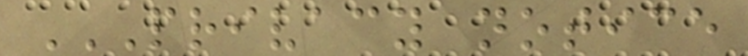PRIVACY NOTICE
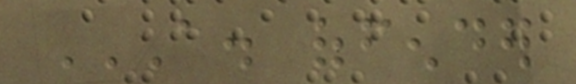A. OFFENDER
